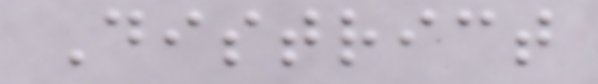District
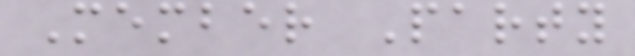Member Party
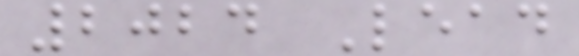2024 Lead
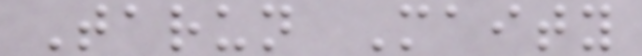Tarun Maity
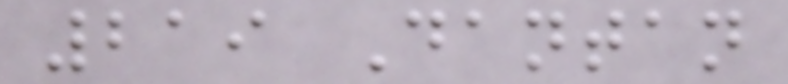219 Dantan
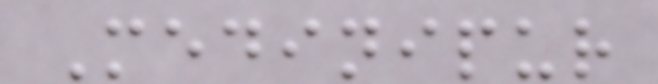Medinipur
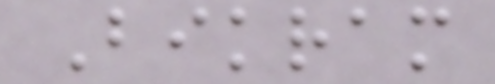Bikram
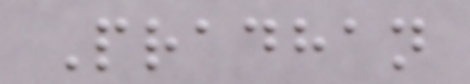Pradhan
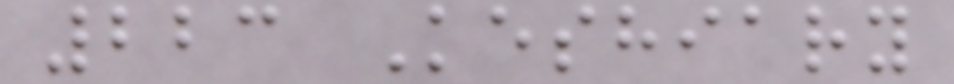223 Keshiary
